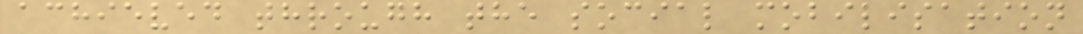achieved through the social mobilisation
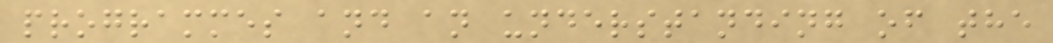programmes and an understanding of the
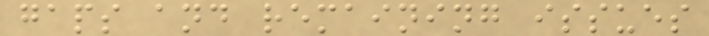gaps and remaining issues
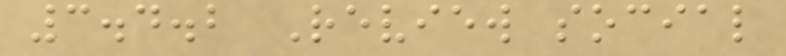3.4.2 Review social
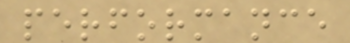performance
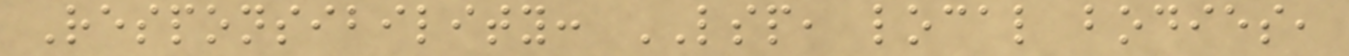Responsibility: LSP, local bodies,
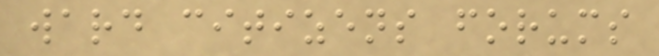ward citizens forums
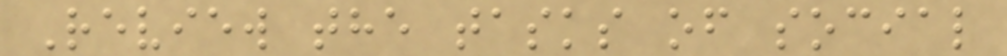Review the tasks of social
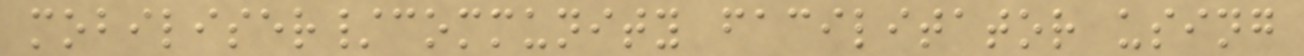mobiliser/community facilitator using
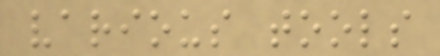various tools
